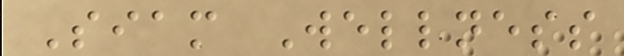Siam Wellness
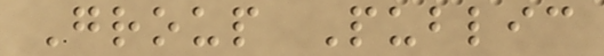Group Public
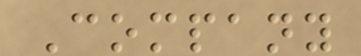Company
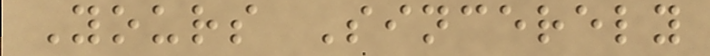Yours Sincerely
